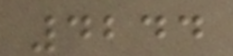4244
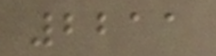2211
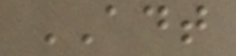ADT
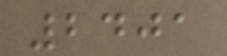2401
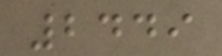2449
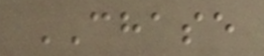CHASE
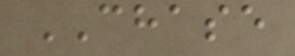CHASE
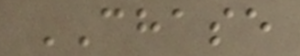CHASE
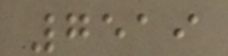7519
